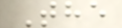The
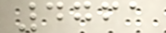4761
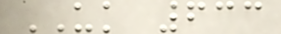UK 633
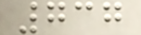737
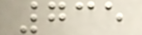735
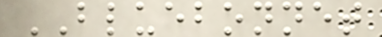BLUEBONNET
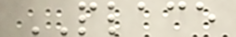PLACE
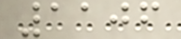1106
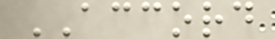ACCORD
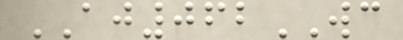AJ062WC
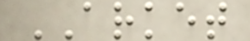ARKET
